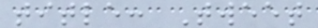title: Tweet
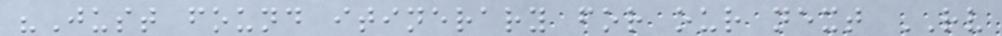"Just found itinerary for our next RV
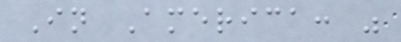In America: "
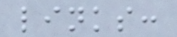links:
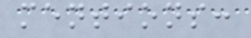mentions:
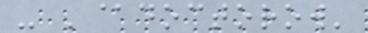- '@doctorow'
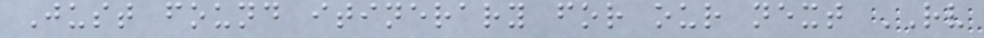Just found itinerary for our next RV
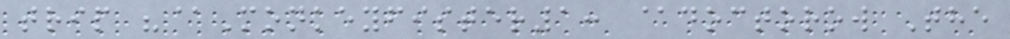trip "@Monkeyfister1: @doctorow The
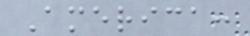America:
